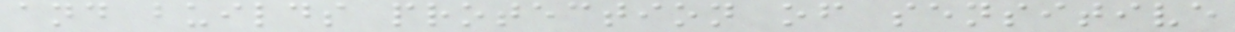and builds protection of sensitive
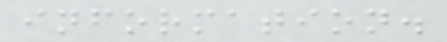information.
